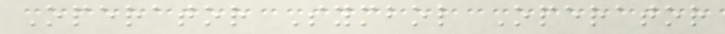Operator Symbol Operator
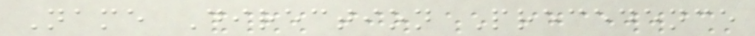Name Direction Precedence
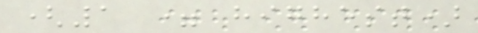(1 = highest)
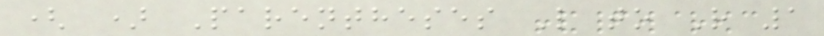( ) Parentheses L to R 1
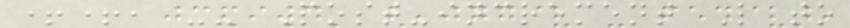++, -- Post-increment L to
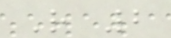R 2
